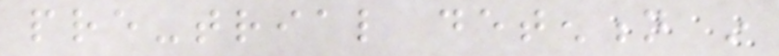pre-trial detention in
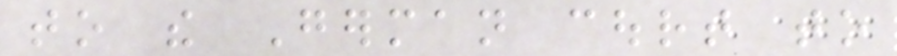to the German court to
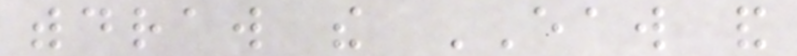withdraw the EAW and
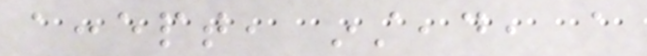accept, instead, a
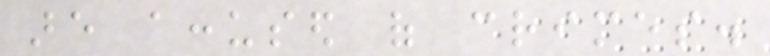are accused of crimes.
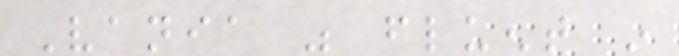Vania was fluent in
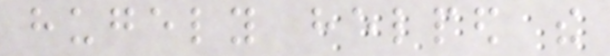hugely helped the
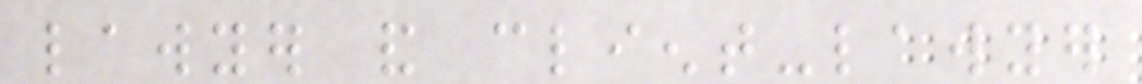lawyer and client-lawyer
